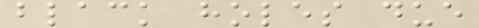black holes due
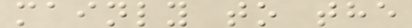mainly to the
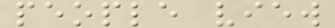people view
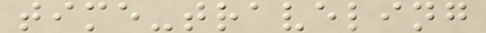time-traveling
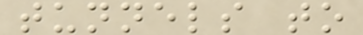tunnels to
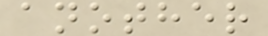another
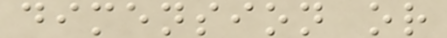dimension or
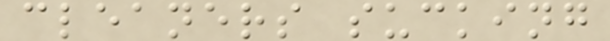cleaners sucking
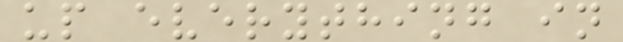up everything in
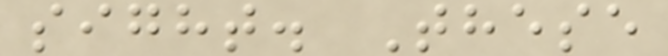sight. These
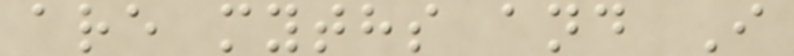are myths and I
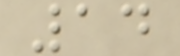14
